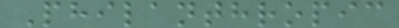Philanthropic
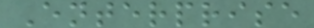Enterprise
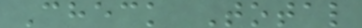Check Total
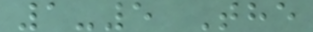1-5 The
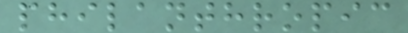philanthropic
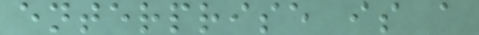enterprise is a
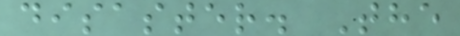disaster. The
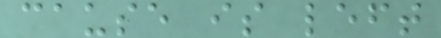cause is left
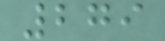279
